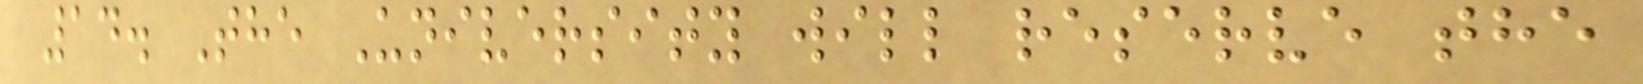14. The University will reserve the
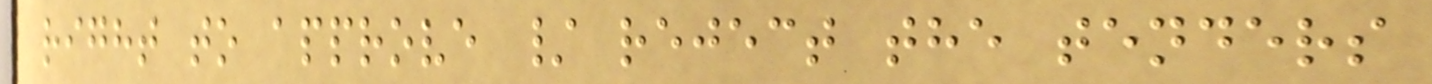right to approve / reject the tenders
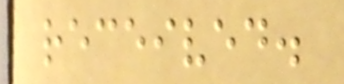received.
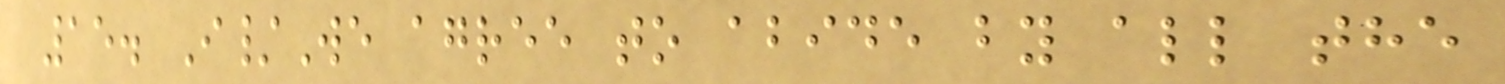15. I/We agree to abide by all the
